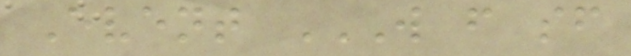Event W F SF
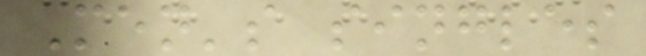Men's singles
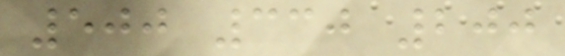500 330 200
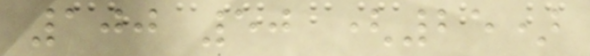100 50 (25)
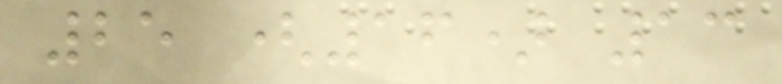25 (16) 13
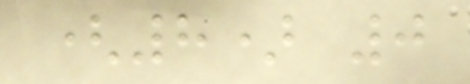(8) 0
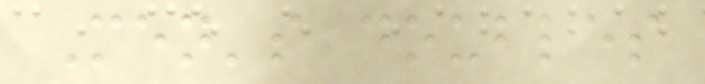Men's doubles
